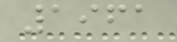1961
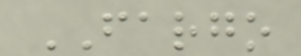FARGO
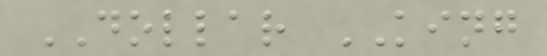DOLLAR KING
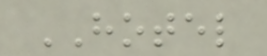HOTEL
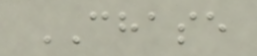CHASE
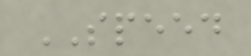SPEED
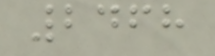2468
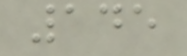145
